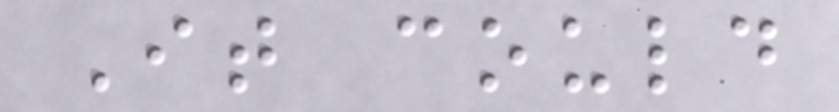It could
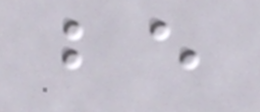be
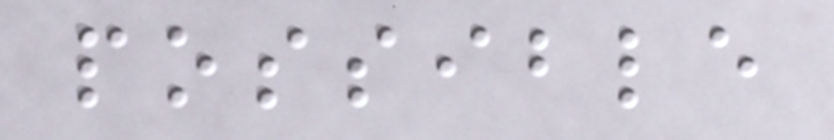possible
